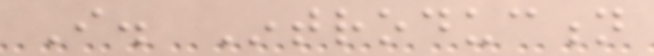I. Introduction
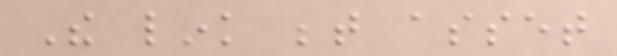The link between asset
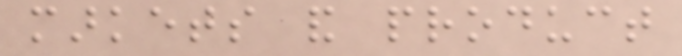markets and product
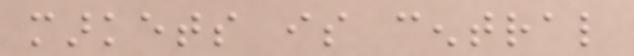markets is central
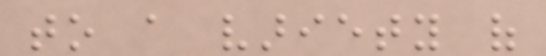to a variety of
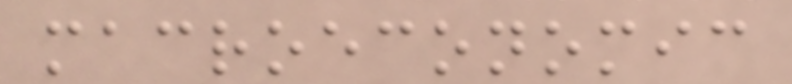macroeconomic
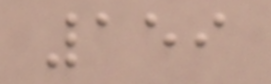159
